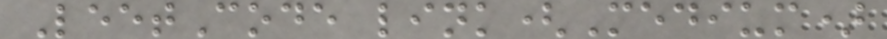LeetCode link(Medium)
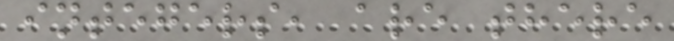integers, are there
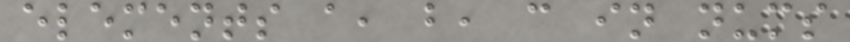elements a, b, c in nums
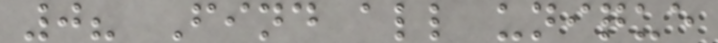0? Find all unique
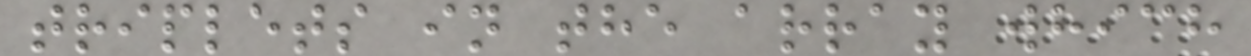triplets in the array which
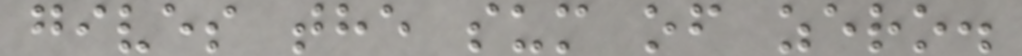gives the sum of zero.
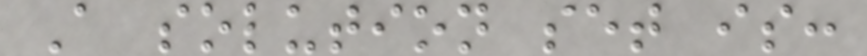A solution set is:
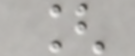[
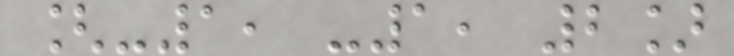[-1, -1, 2]
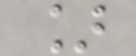]
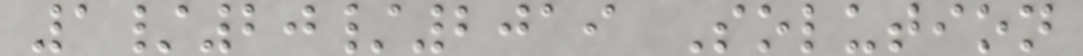1/20/2019 Solution
